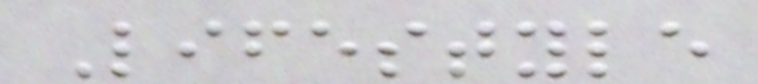Lifestyle
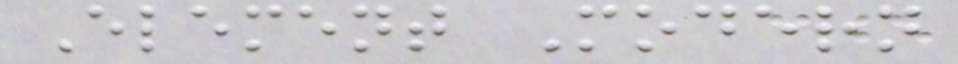Element Modern
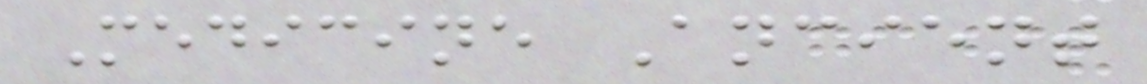Medicine Ancient
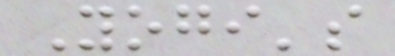Yogi's
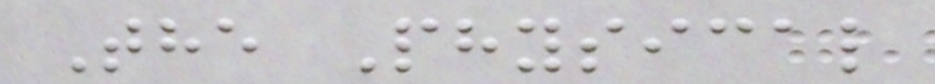The Physical
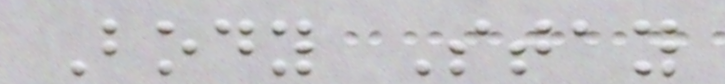Body Stay
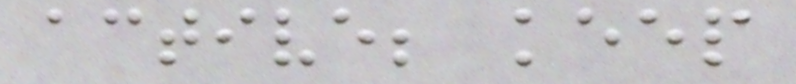active; keep
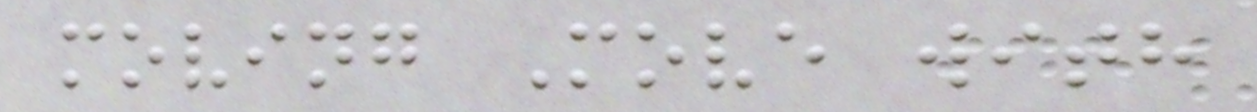moving Move with
